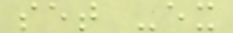set -ex
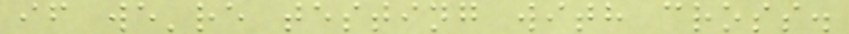if we're testing with cross.
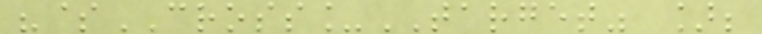"$CROSS_TARGET" ];
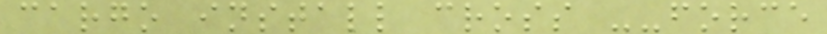cargo install cross --force
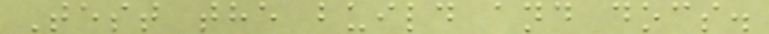Test the build and docs.
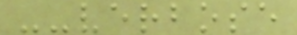--verbose
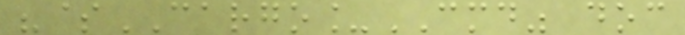"$CARGO_CMD" doc
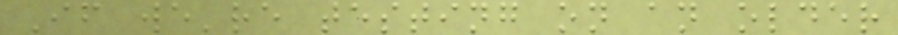If we're testing on an older
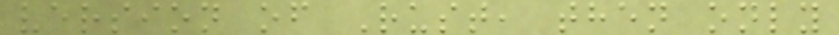version of Rust, then only
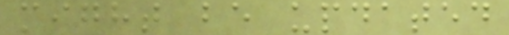might be updated
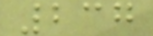237
